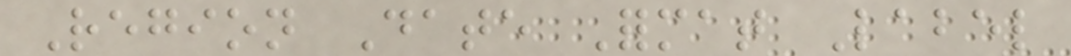Region Date Format Label
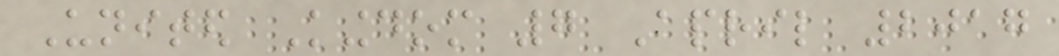United Kingdom 7 April 2017
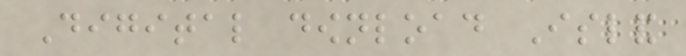Digital download Island
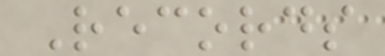Records
